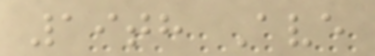19th Ave
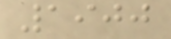1900
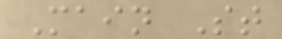Main St
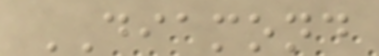DIAMOND
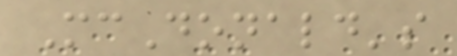McDonald's
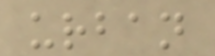urban
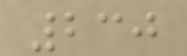230
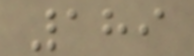189
